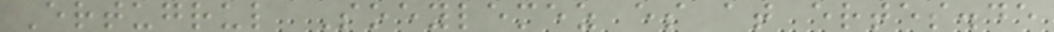Ertugrul Soeylemez es at ertes.de
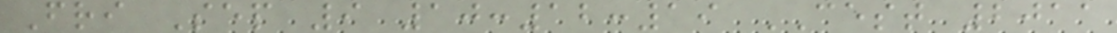Fri Sep 9 10:12:19 CEST 2011
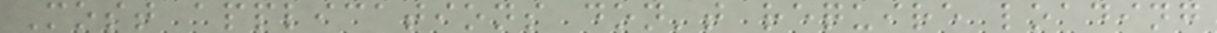Most applications don't require loading
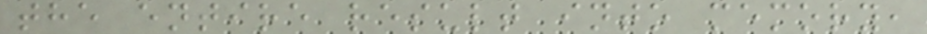the entire result into memory,
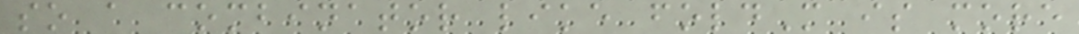so a combinator like foldM is more
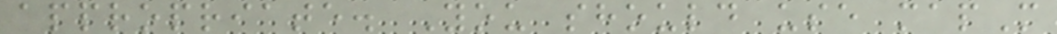appropriate. You should use mapM
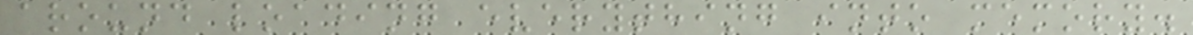around loading everything into memory.
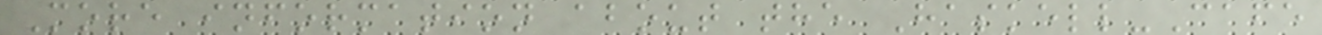More information about the Haskell-Cafe
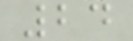24
